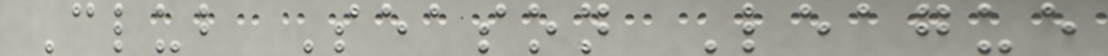Club Season League
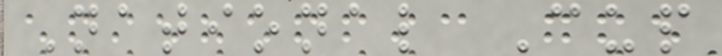National Cup
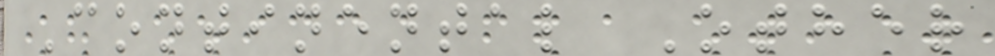Continental Other
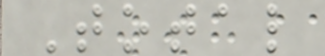Total
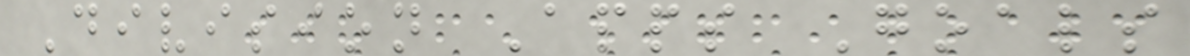Division Apps Goals
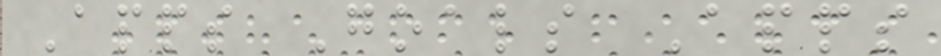Apps Goals Apps
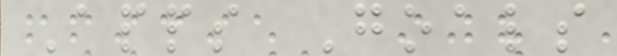Apps Goals
